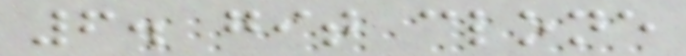6. git clone
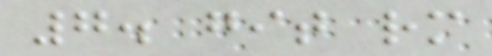7. git rm
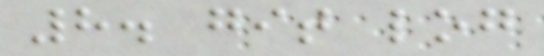8. git log
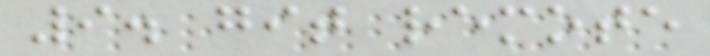9. git remote
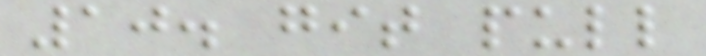10. git pull
